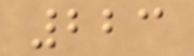223
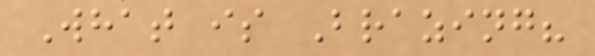What is Brazing?
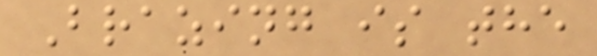Brazing is the
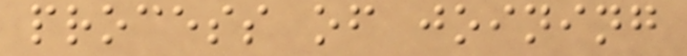process of joining
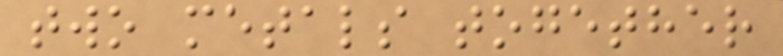two metals together
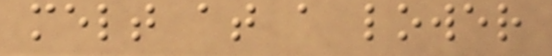melt at a lower
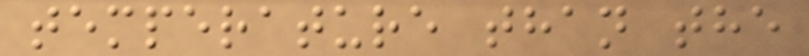temperature than the
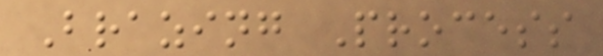Brazing Process
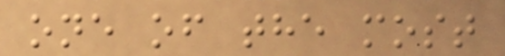one of the most
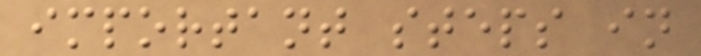important steps in
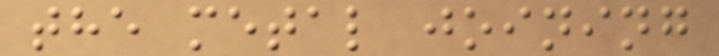the metal joining
